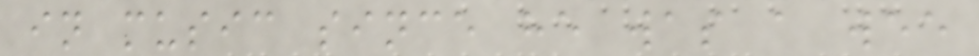in music since he was a wee
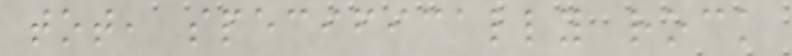tot, specifically rock
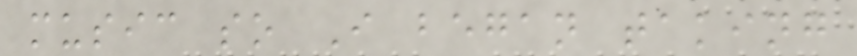music so I began taking
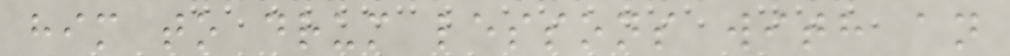him to drum lessons with an
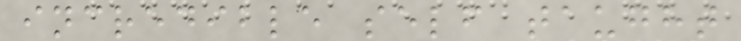incredible self taught
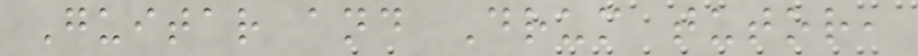Guitar and Drum tutor,
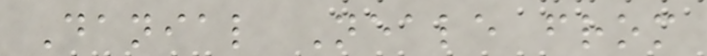Danial Neale from
